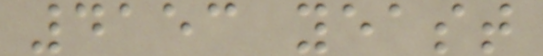4153 yeast
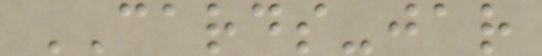CARDS-jar
